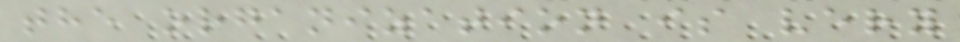the organization is very
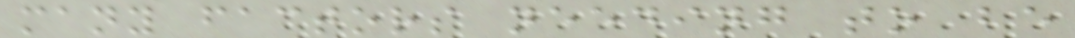many factors needing to be
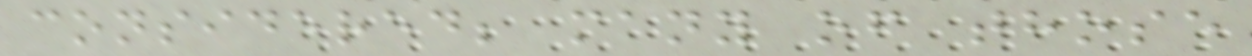considered; many of those
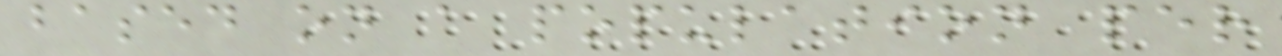based on a population per
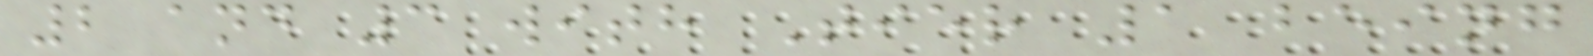2 and 3 with Tier 1 being
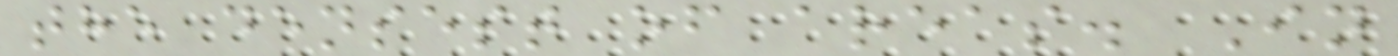the densest of areas. In
